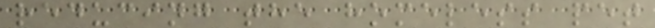reducing the homeless pet
